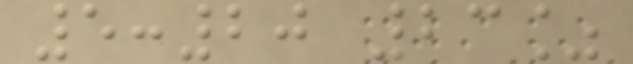5:20 23%
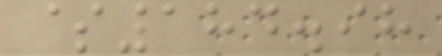$184.98
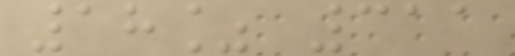18% 311
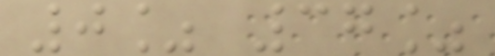0% 37%
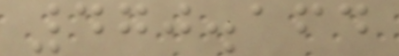470.164
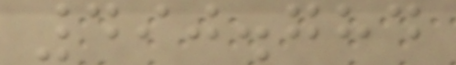490.784
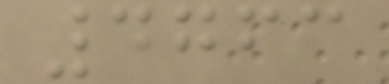4763
